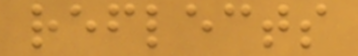reflects
